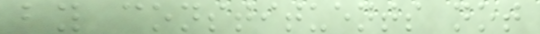by constituents not
